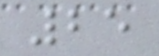25
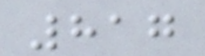817
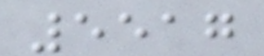5517
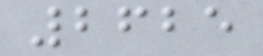2625
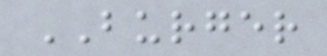BURGER
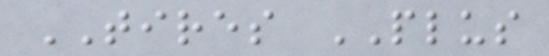TIRES PLUS
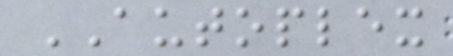AUTOPLEX
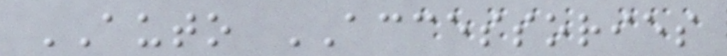AUTO ACCESSORIES
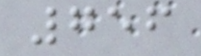756
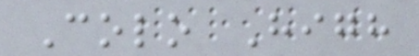Colo High
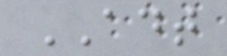ADT
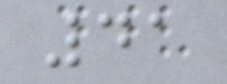41
